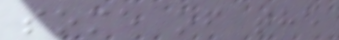some of the
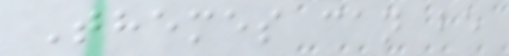Themes can be
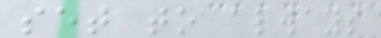set to always
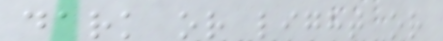dark or light or
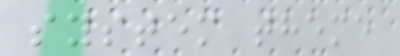system theme
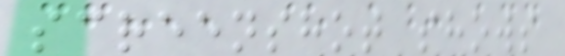screenshot shows
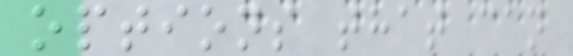options that can
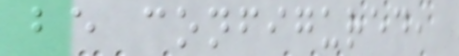be configured,
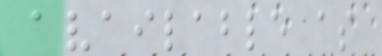available as
